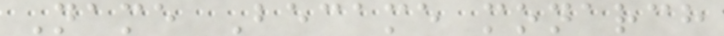Name Became monarch
